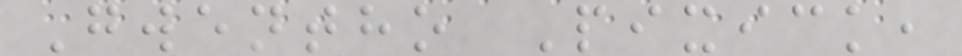Gwentho Pixick,
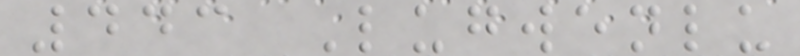443 Lugwenlu
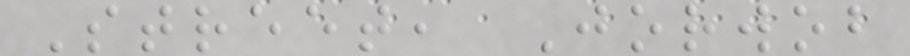Street, Jorwob
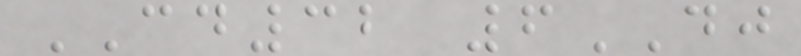CD32 6DJ
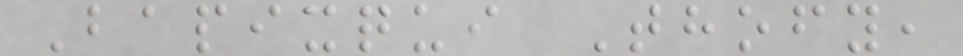Bapixqui Thofy,
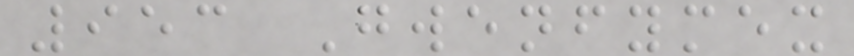953 Gwenfymex
